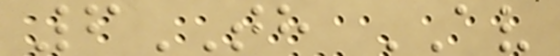6TH AV
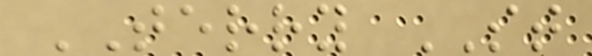TERRY ST
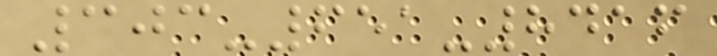303-651-8416
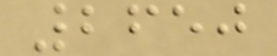2650
